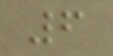6
